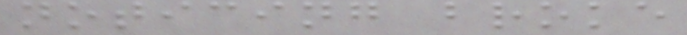noticing broke
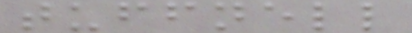tuffnell
